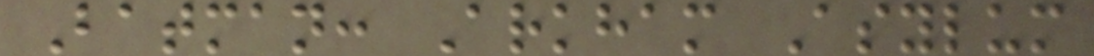Batman: Arkham Asylum
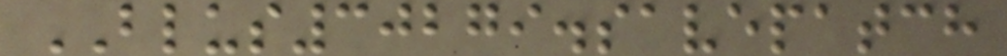BLUS30279.savepatch
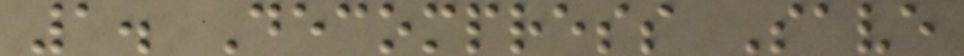1. Decompress Save
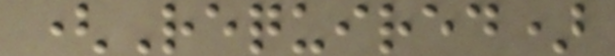(Required)
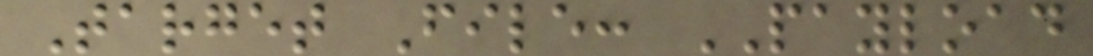Target File: PAYLOAD
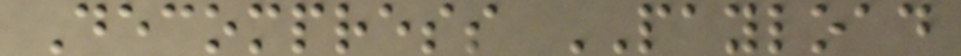Decompress PAYLOAD
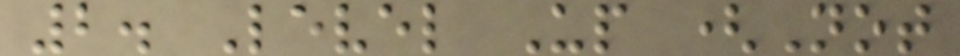2. Level Up (Not
